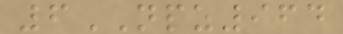6NPZ964
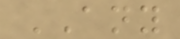ANY
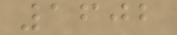1602
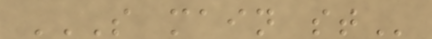S MAIN ST
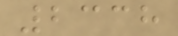2338
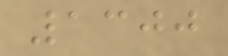1300
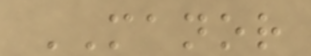MANOR
